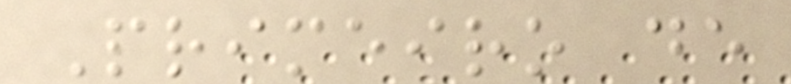Primeiro de
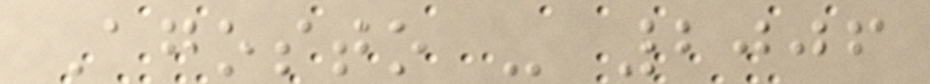Agosto - 2006
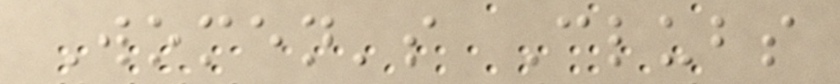Women's Clubs
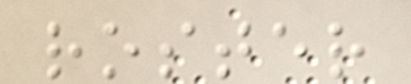roster
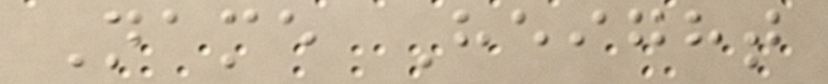Name Height
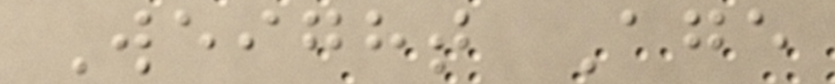Weight Age
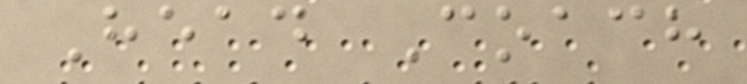Head Coach
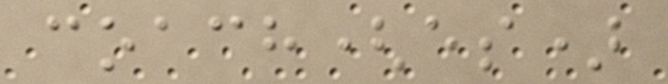coach(es)
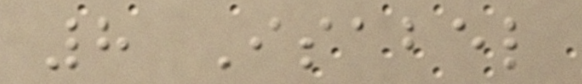8 Isabel
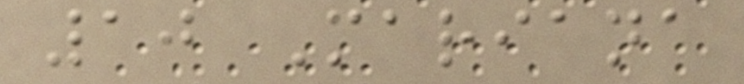10 Mariana
